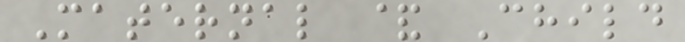Maternal & Child
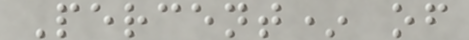Percent* of
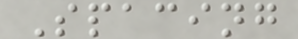Spacing
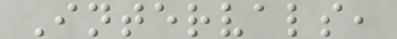Intervals,
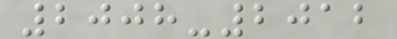2008-2012
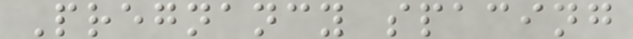Pregnancy spacing
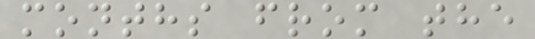months from the
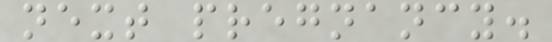next pregnancy.
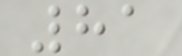81
